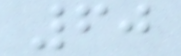60
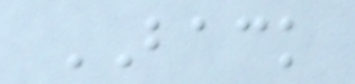BACK
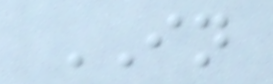IN
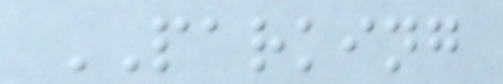PARKING
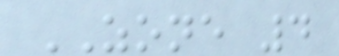ZONE 4
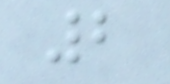2
